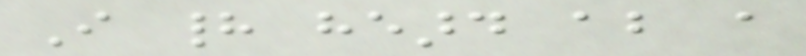I had heard about a
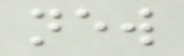new
